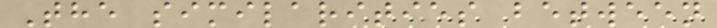The similarities between
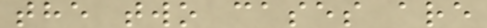the two cases are
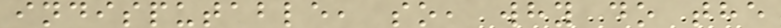indisputable, so, why do the
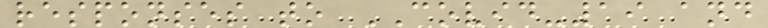responses to COVID-19 and
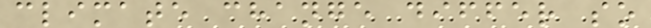climate change differ so
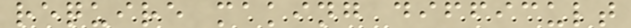require making difficult
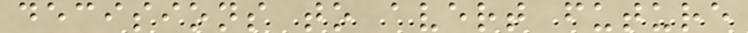decisions to avert future
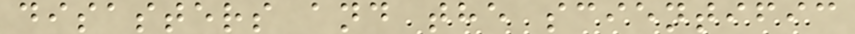disasters and the scientific
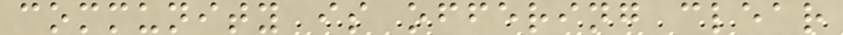community is offering clear
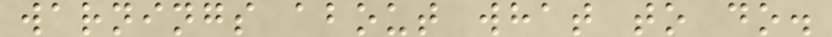warnings about what to do.
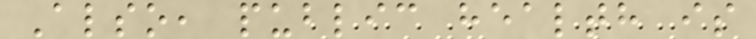Also, public health is
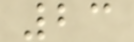23
